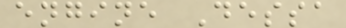engine Dessa
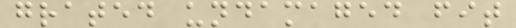grated undamaged fit
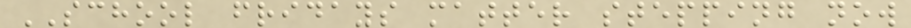SCHOOL fridays matter stepping now
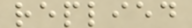replied
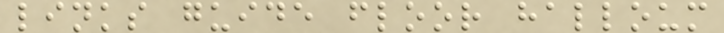links guide floor halloum
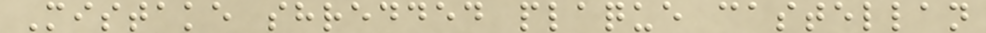Mistake shredded plaque castellan
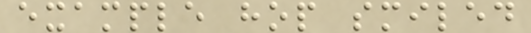example hop smiled
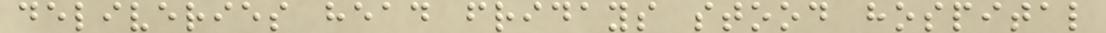deliveries head fridays stood hospital
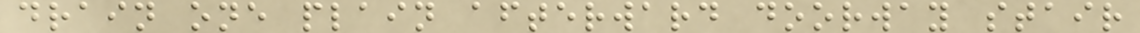drain one plain afterward doorway stair
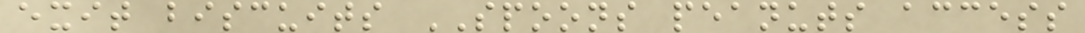exit biscuits SPOONS peanuts access
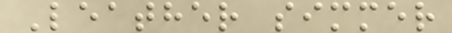Leather simmer
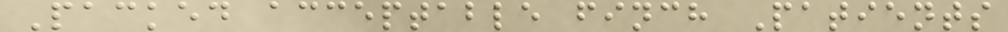Packed acceptable finch Patients
